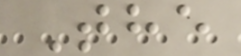The
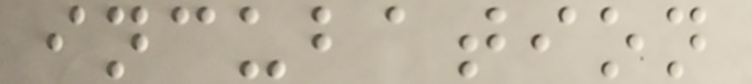incubation
